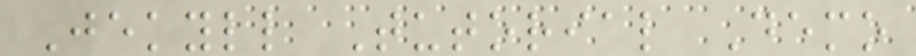Jekyll Tutorial Demo
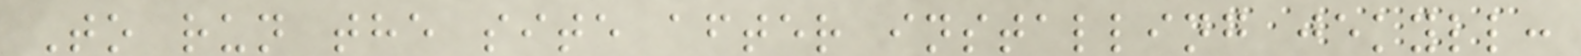To run the site after installing jekyll:
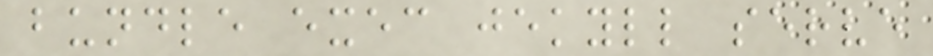bundle exec jekyll serve
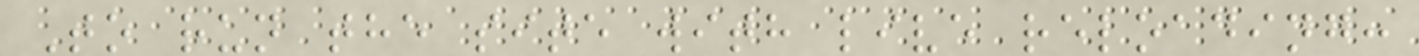To run the site with live reloading:
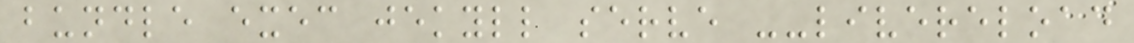bundle exec jekyll serve --livereload
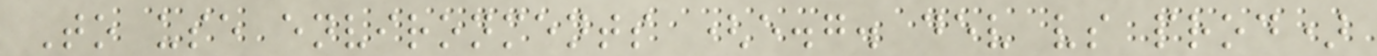To use environments (e.g. dev vs prod)
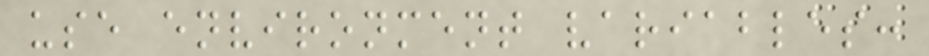use environment variables:
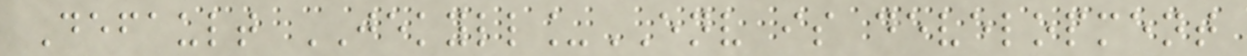Default JEKYLL_ENV is development
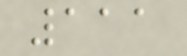111
